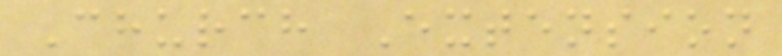Church Extension
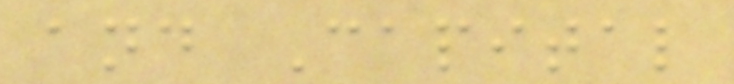and Capital
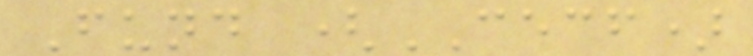Fund (CECF)
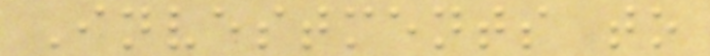Investments to
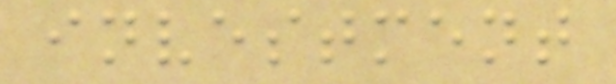investment
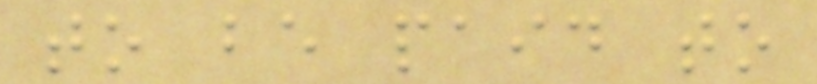to be paid to
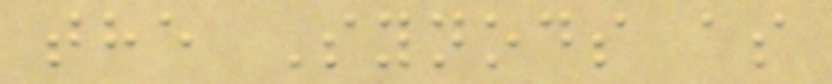the Synods as
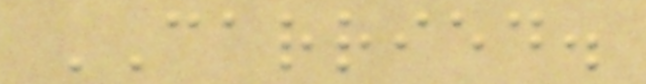CARRIED.
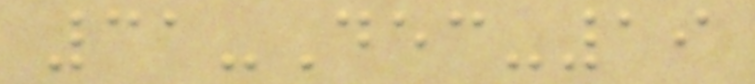31-Dec-19
